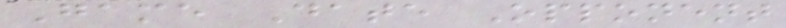Game Date Opponent
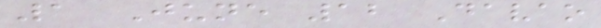1 June 12 Davao
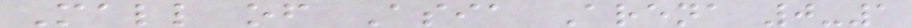Mall of Asia Arena 0-1
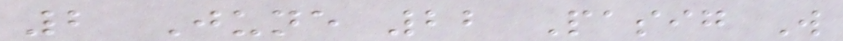2 June 22 Pasig W
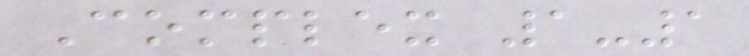Complex 1-1
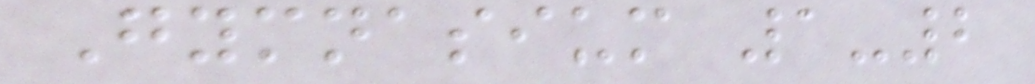Gymnasium 1-2
